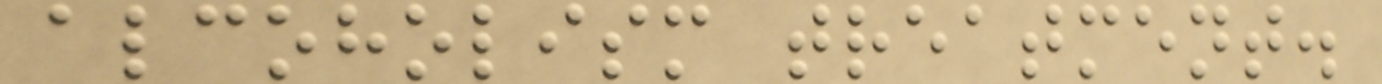alcoholism treatment.
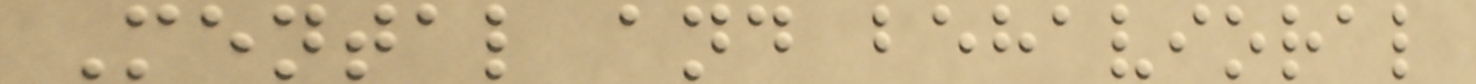Mental and behavioral
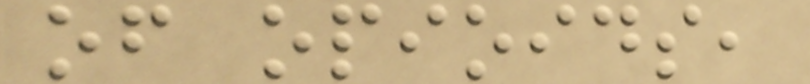of opioids,
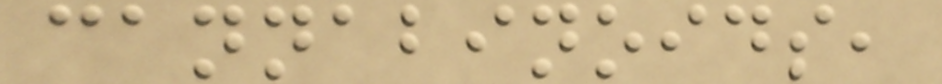cannabinoids,
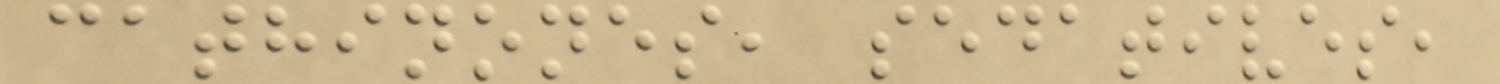cathinones, sedatives,
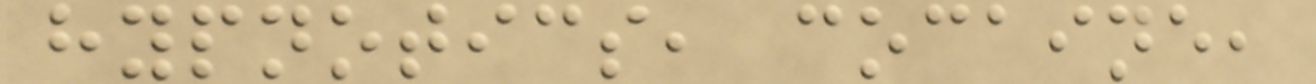hypnotics, cocaine,
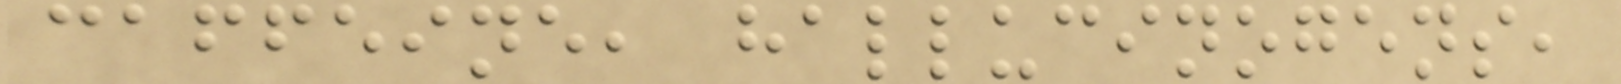caffeine, hallucinogens,
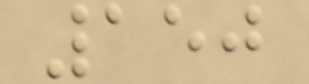150
